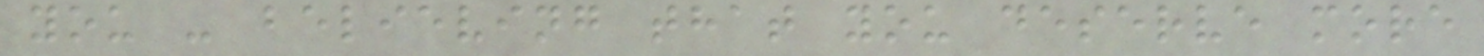you - believing that you deserve more
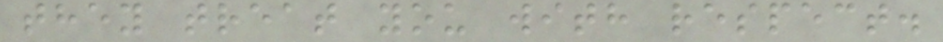they treat you with respect.
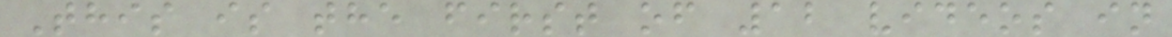This is the first of 12 videos in
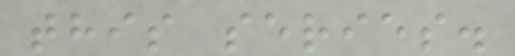this series.
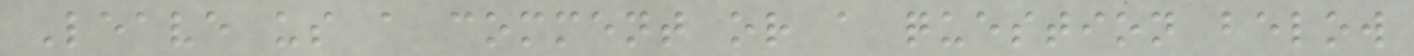Leave us a comment or a question below
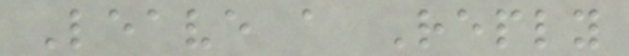Leave a Reply
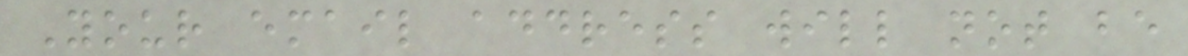Your email address will not be
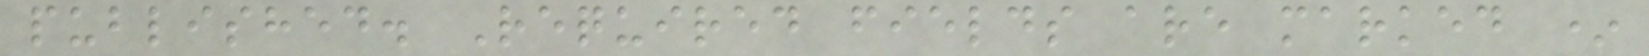published. Required fields are marked *
